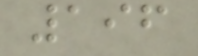196
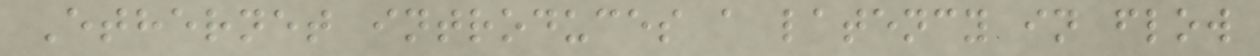Ethernet introduces a latency in flow
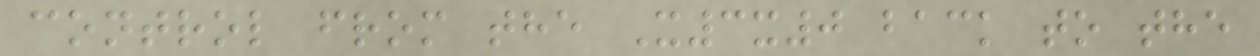control from the X3x0 back to the
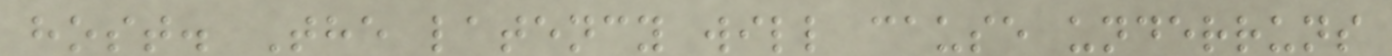host. The latency will cause underruns
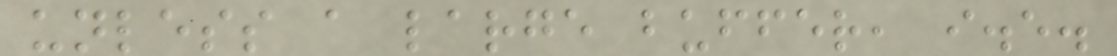unless a large buffer, i.e.
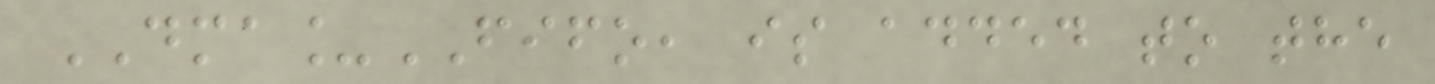DMA_FIFO, is added to the
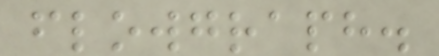flowgraph.
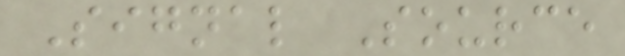Signal Source
